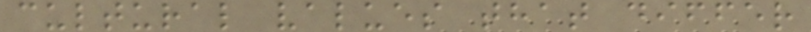cultural values that differ
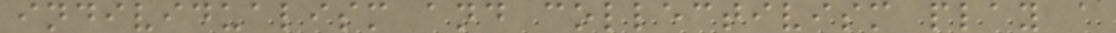individualism and collectivism play a
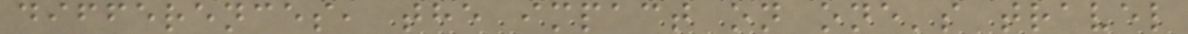differences, the impact on one's travel
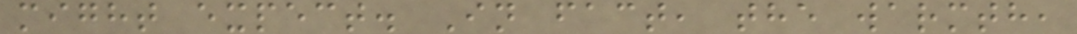might expect. In fact, the warmth,
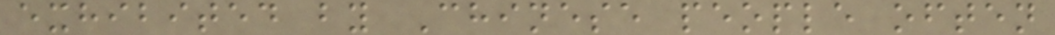exhibited by Chinese people often
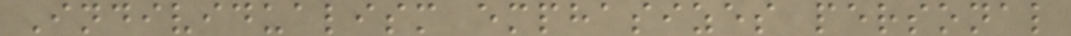Individualism emphasizes personal
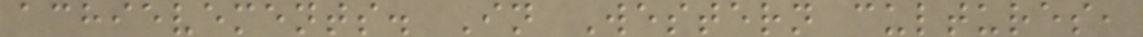achievements. In Western cultures,
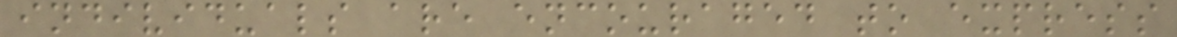individuals are encouraged to express
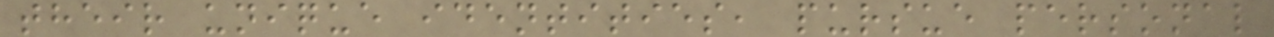their unique identities, pursue personal
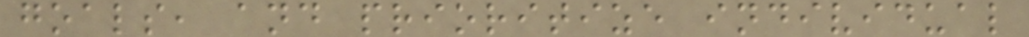goals, and prioritize individual
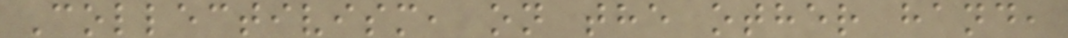Collectivism, on the other hand,
